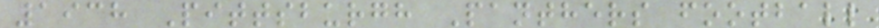1938 Pittsburgh Panthers football
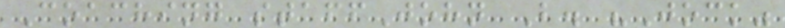Coaching staffJohn B. "Jock"
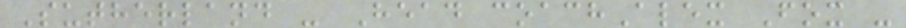Sutherland - Head coachAlex Fox -
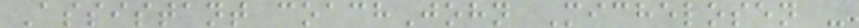Assistant coachJohn Michelosen -
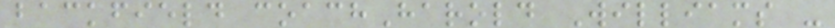backfield coachHarold Williams -
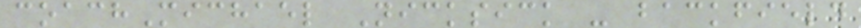coachMichael Nicksick - backfield
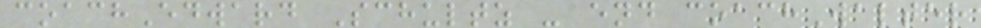coachEdward Schultz - end coachWalter
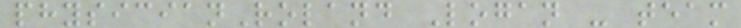physicianRoland Logan - team
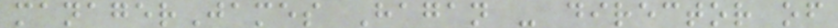managerJames Hagan - director of
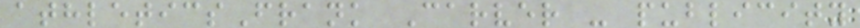athleticsFrank Carver - publicity
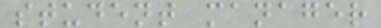student manager
